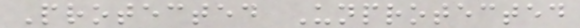Protected Unprotected
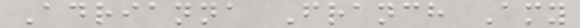Adrianna Franch Amy
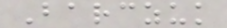Barczuk
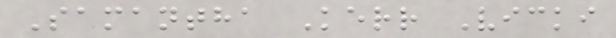Samantha Kerr Vicki
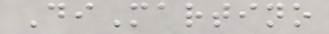DiMartino
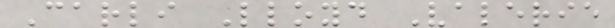Carli Lloyd Valerie
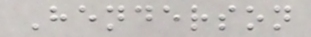Henderson
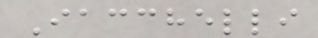Iacchelli
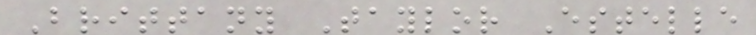Brittany Taylor Estelle
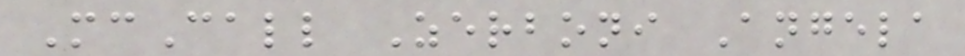McCall Zerboni Angela
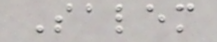Salem
